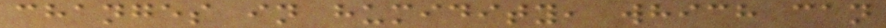changes in humidity, which can
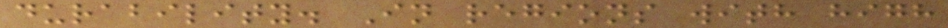durability. In regions with high
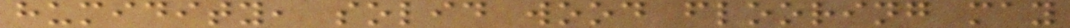humidity, solid wood flooring may
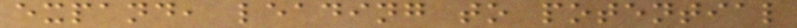expand, leading to potential
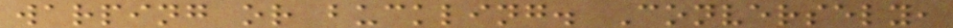warping or buckling. Conversely,
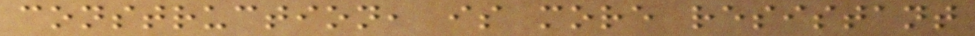construction, is more resistant
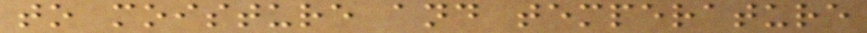to moisture and temperature
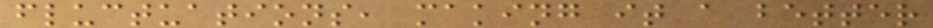fluctuations, making it a better
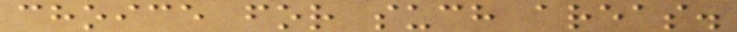choice for such areas.
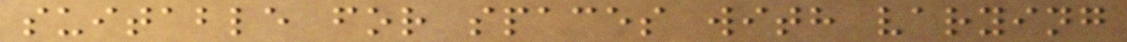suitable for spaces with varying
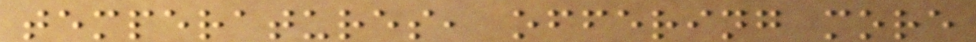temperatures, offering more
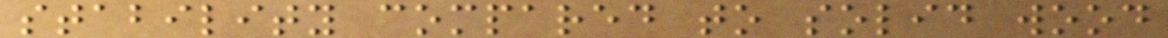stability compared to solid wood
